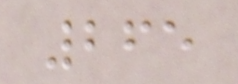265
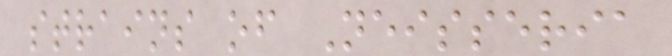strains of Neisseria
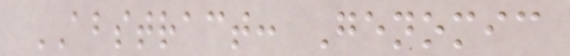ABSTRACT: Genomic
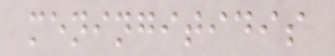meningitidis
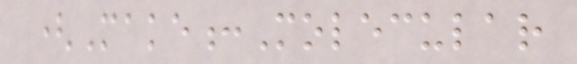(Make:Molecular
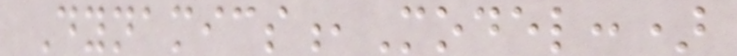Dynamics,Model:)
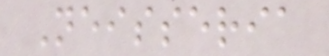Neisseria
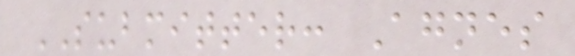SUBMITTER: Agnes
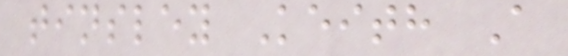tinsley Keith A
